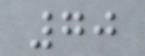70
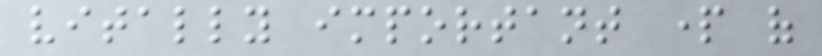vitally important part of
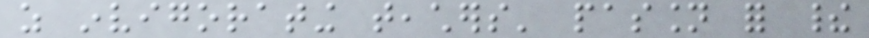as invigorating teachers' passion for their
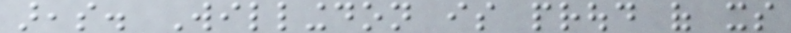areas. Willingdon is proud of its
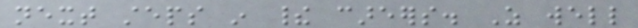next steps in their careers. As well
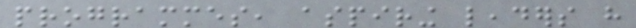programmes, aspiring leaders have
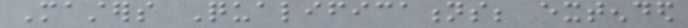Masters Qualifications; extended
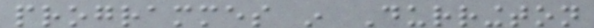programmes in Durrington
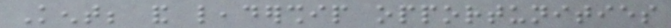Kent; and leadership opportunities
